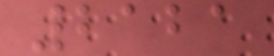2121
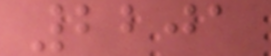2201
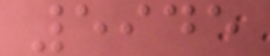5945
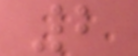2
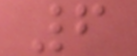6
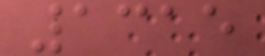1315
